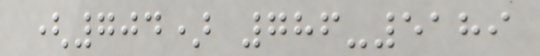(704) 786-5189
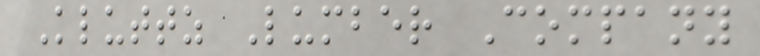Kluttz Lumber Company
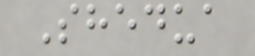Shedua
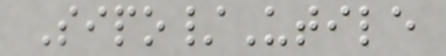Sipo/Utile
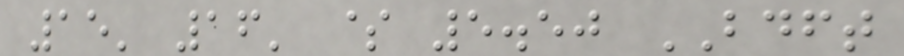15' 16' $ 5.50 BDFT
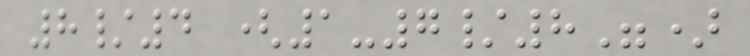8/4 (1-7/8")
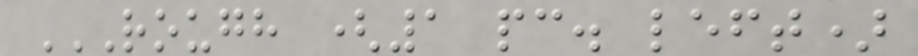ROUGH (1 PC. LEFT)
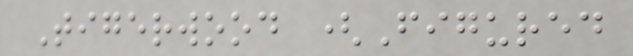Tigerwood (Figured
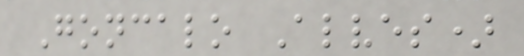Goncalo Alves)
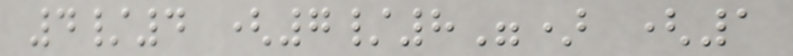4/4 (7/8") (1
